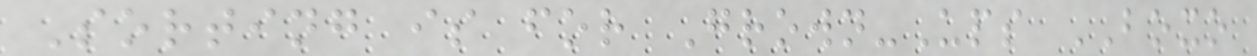Sorting is for Grown-Ups BOXO
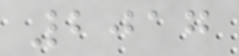2017
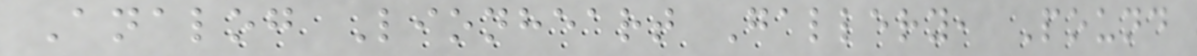Analog Lionheart Gallery, Pound
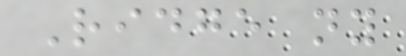Ridge ny
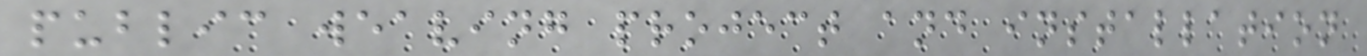public weaving project and installation
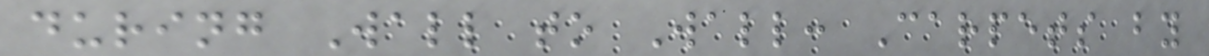during Wall to Wall: Carpets by
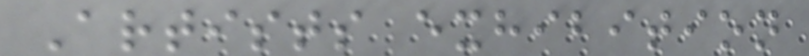Artists exhibition
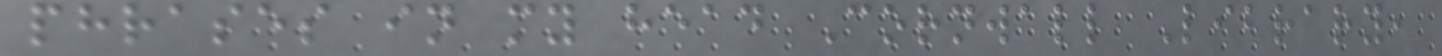phrases in my head Cornwall Library,
